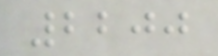2200
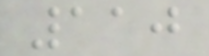110
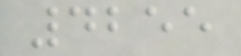4255
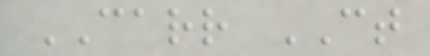CARR CT
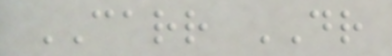CARR DR
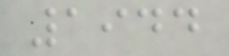1944
